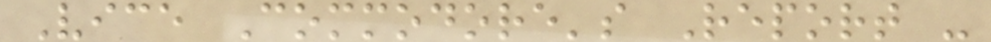Vice Commodore's Report -
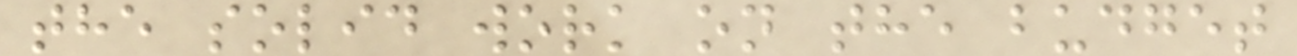the solid work on the budget
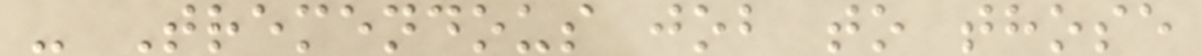- Tremendous job to those
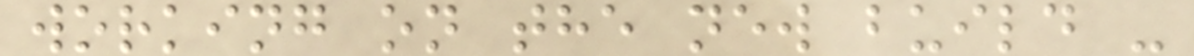working on the new build -
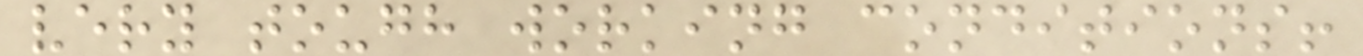very tough working conditions!
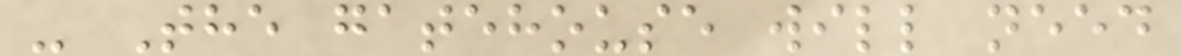- The gatehouse will need
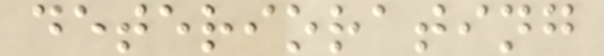deteriorating
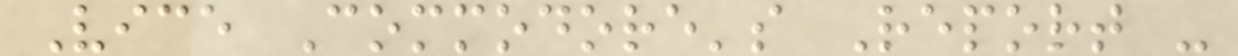Vice Commodore's Report -
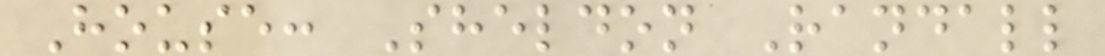House: Sheldon Randall
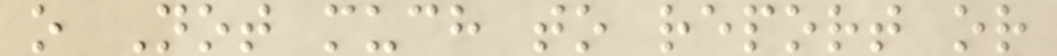o Not much to report or
